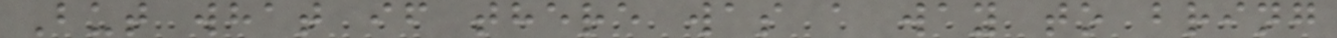But what if there was a way to bring
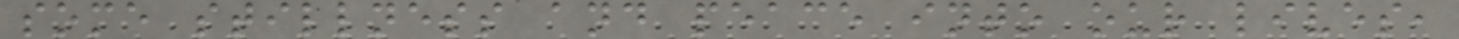some stillness and peace into our lives,
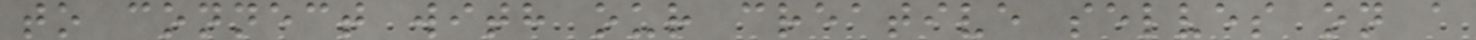to connect with our creative selves on a
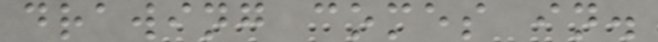drawing comes in.
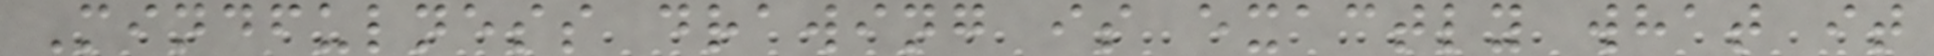Mindfulness drawing is exactly what it
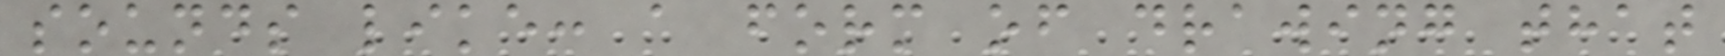sounds like: a form of drawing that
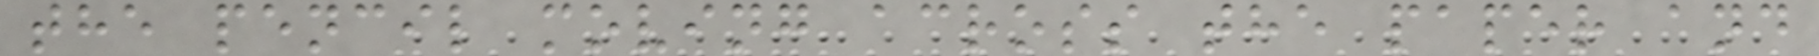the pencil moving across the paper and
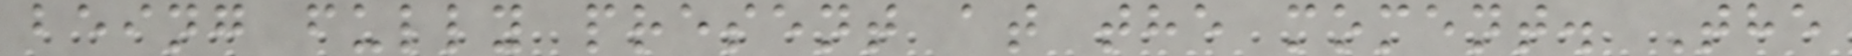being fully present at the moment. The
